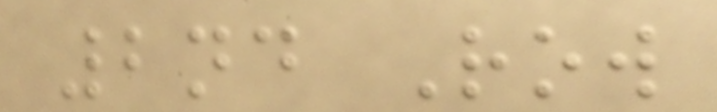2nd Row
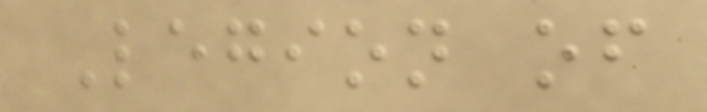Legion of
